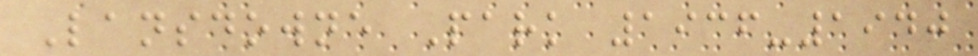Lansdowne Park 1936-1940
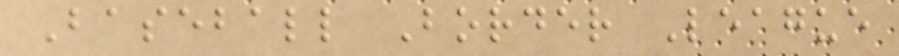Baseball Border League
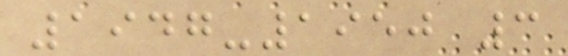1947-1950 3
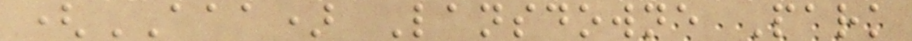(AAA) Lansdowne Park
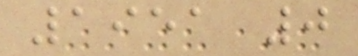1951 0
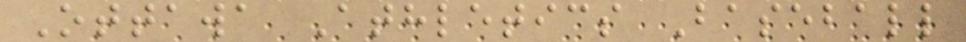Ottawa Athletics Baseball
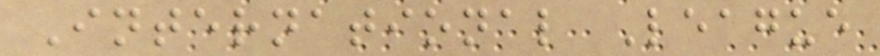International League
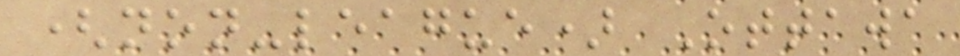(non-league) Ottawa
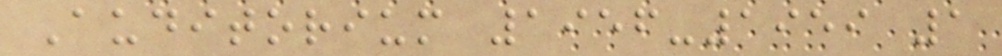Auditorium 1956-1959 1
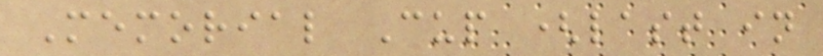Memorial Cup (last in
